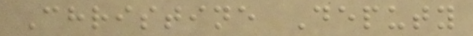Christine Deputy
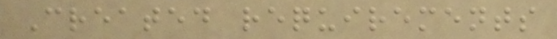Created requirements
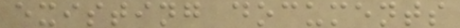existing documents
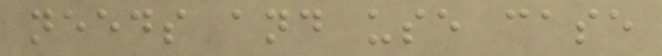needs and use case
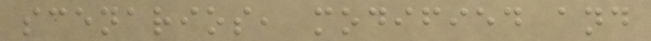scenarios, modified and
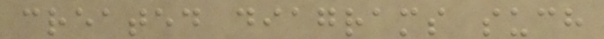created diagrams such
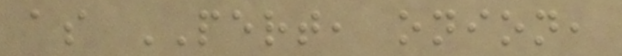as PERT, onion,
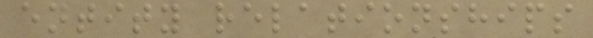entity relationships
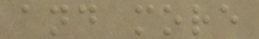and more
